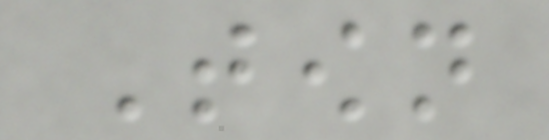Town
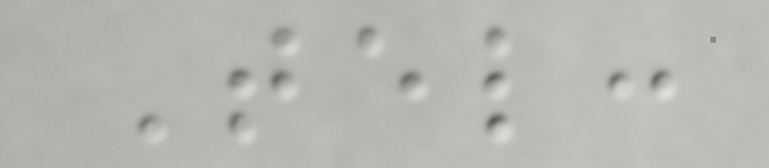Tel:
